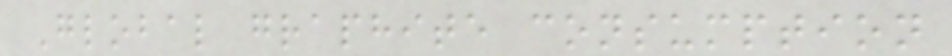Global graphite consumption
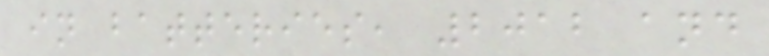in batteries, 2012 and
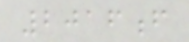2016f
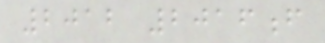2012 2016f
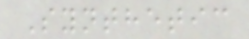Synthetic
